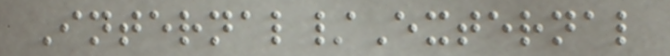Internal/External
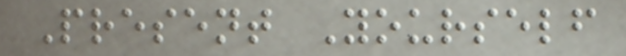Present Yourself
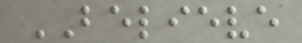BELIEVE
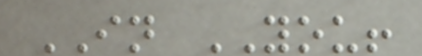IN YOU!
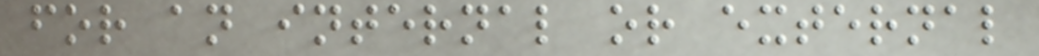for an internal or external
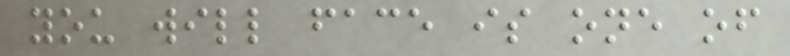you will face is one of
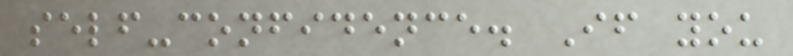self-confidence. If you
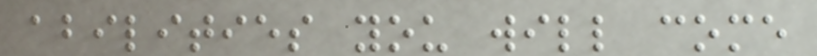abilities you will come
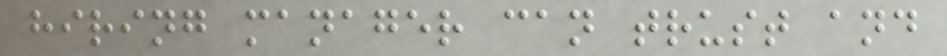hiring manager can trust and
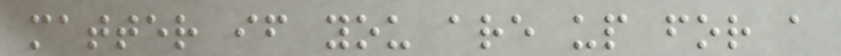matter if you are up for a
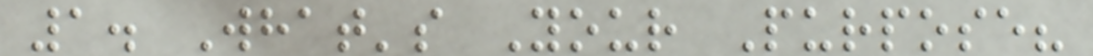1. What's Your Purpose?
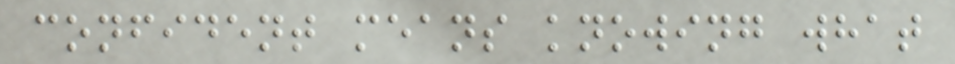confident means knowing what
